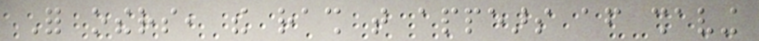For others, the rash that appears after shaving
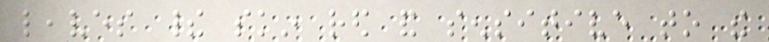leaves their skin red and sensitive to the
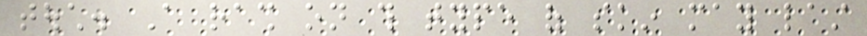touch. A rash on this type of skin may last
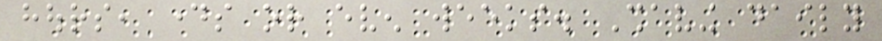hours, days or even weeks. Shaving daily
